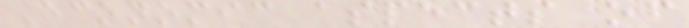Economic aspects of
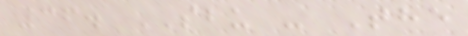36. SBU - The
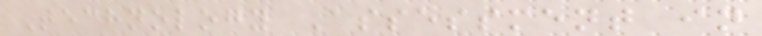Technology Assessment in
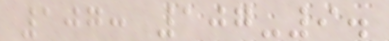107: 107-9.
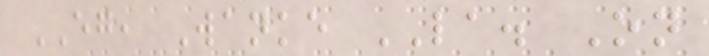EG, Wanke LA. On
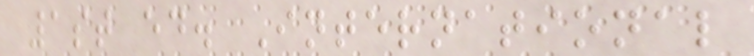1st ed. International
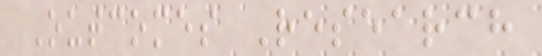Outcomes Research
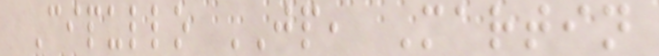Cipullo JP, Martin
